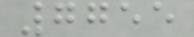7755
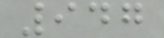947
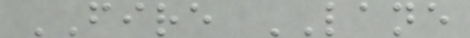FIRE LANE
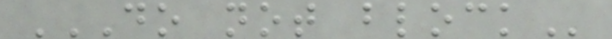DO NOT BLOCK
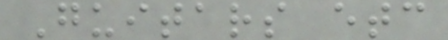Guitars etc
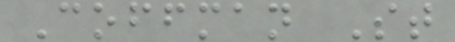Coffman St
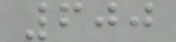600
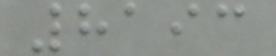8193
